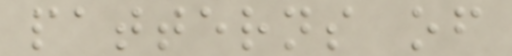patterns of
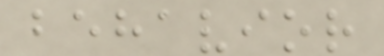behavior
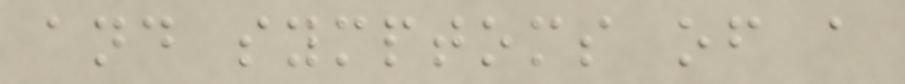and symptoms of a
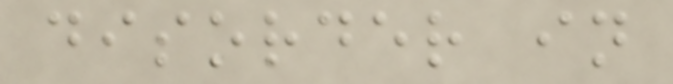disorder in
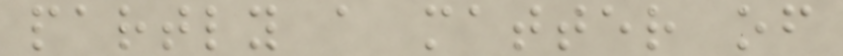partly a matter of
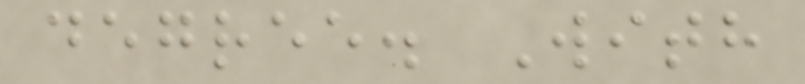degree. With
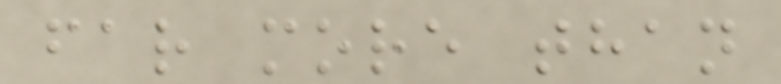far more than
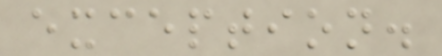exception.
